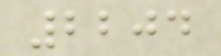2204
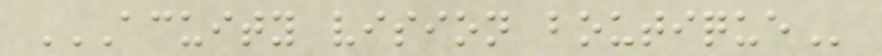ACUITY VISION BOUTIQUE
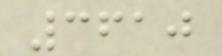3610
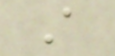A
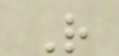R
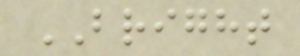BRIGHT
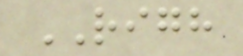RIGH
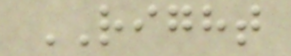RIGHT
